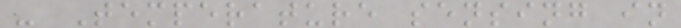- Temperature sensing in
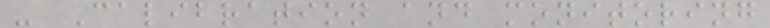- Calibration and monitoring
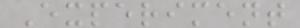Experiment
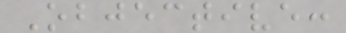Objective:
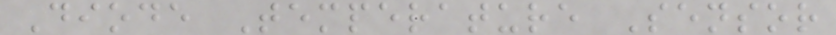Diode Temperature Sensor
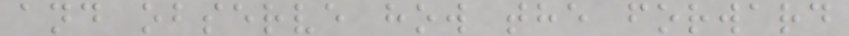and observe how the forward
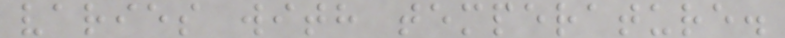varies with temperature.
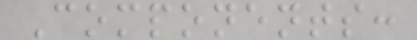Components:
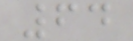64
